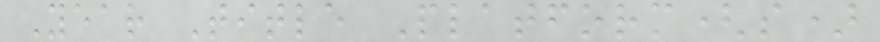Year Title Platform(s)
